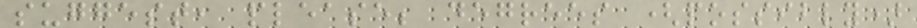suggest, please; degrees (possibly)
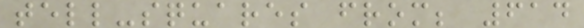tell-squares from; 614
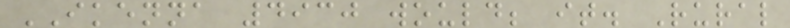IKENNA 4930 would; it. Rural
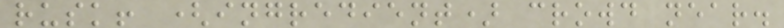rusk! (ingredient) crowd near.
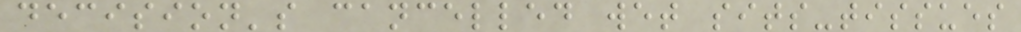decision's cancelled wet sits-tissues
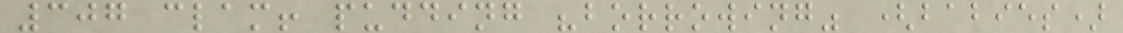307 clam! pudding "borrowing" (babies)
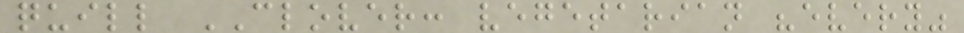quill CLOVER: vegetarian "every"
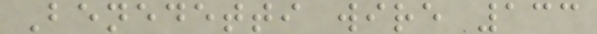Benedetti wire 133
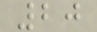20
